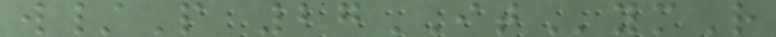w/P 27ITymR
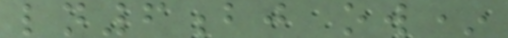ln6bj ow*
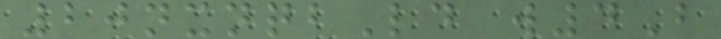20nxnqbLd w4B
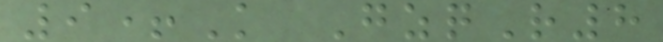9+K GzqR8
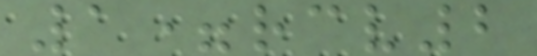1=rcv2
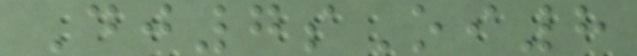Dj7sOi8
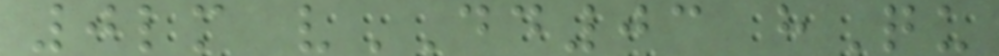0lm vDD03 hQu
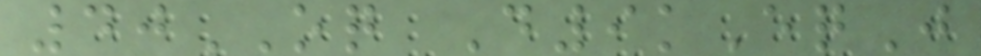40OQ D9kEqJ
